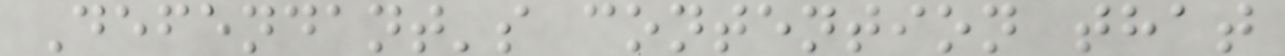Defendant's contention that
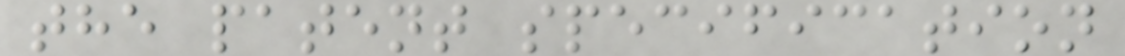the patent specification
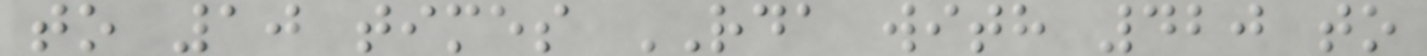to 10 times RDA with 420 to
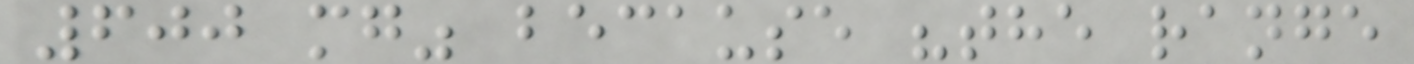600 mg" because "the range
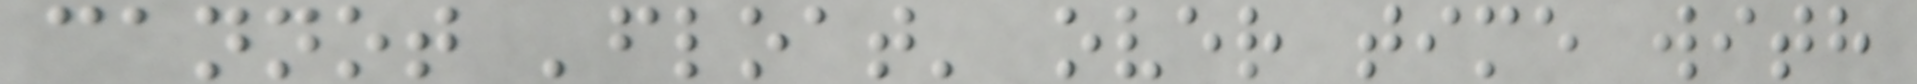cannot 'float' over time with
